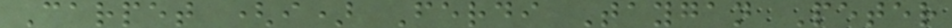Carpet (i) Ferdi Taygan Peter
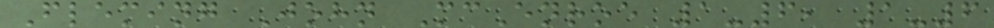Fleming John McEnroe 1-6, 1-6
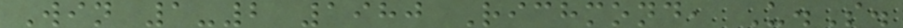Win 1-2 1980 Richmond, U.S.
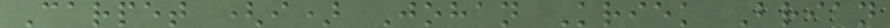Carpet (i) Johan Kriek Brian
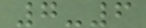7-6
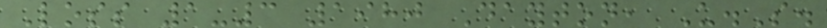Loss 1-3 1980 Dayton, U.S.
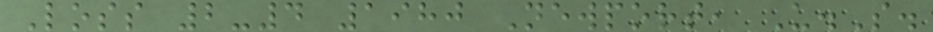Loss 2-4 1980 Newport, U.S.
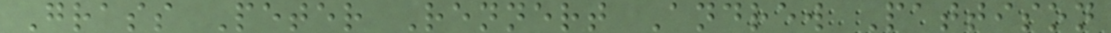Grass Peter Rennert Andrew Pattison
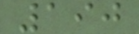190
